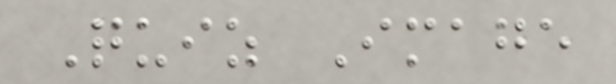Quiz Image
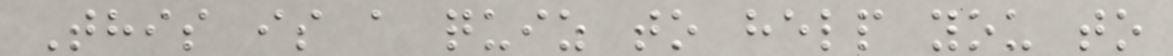This is a quiz to help you to
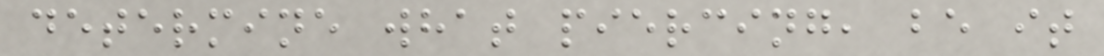determine what piercing, be it
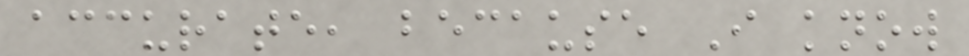accurate, because I know
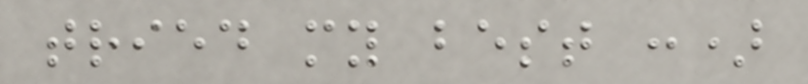tried my best :)
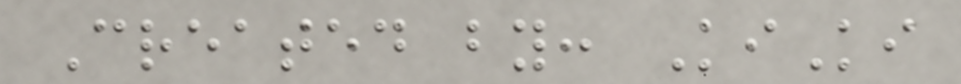Created by: KiKi
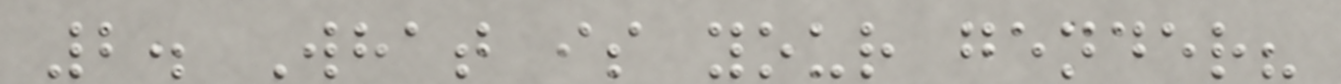2. What is your gender?
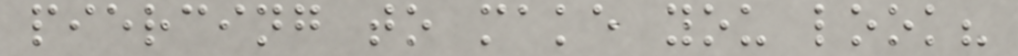piercing to make you look?
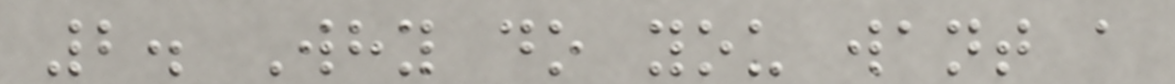2. Why do you want a
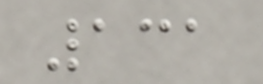131
